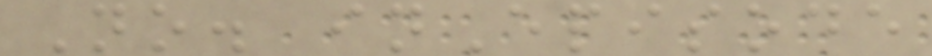No. inEpisode
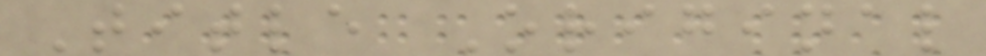Title Original
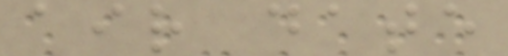air date
